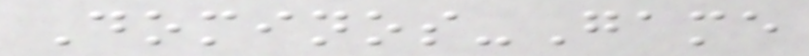Dominos-Game
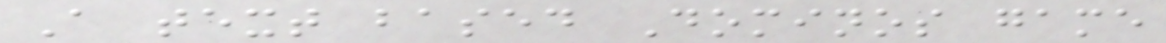A text based Dominos game
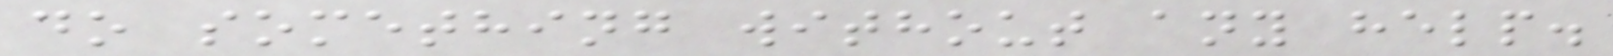do something without any help.
